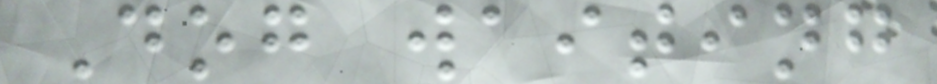Dog waiting
